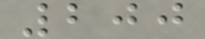200
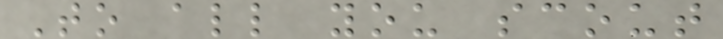To all you scout
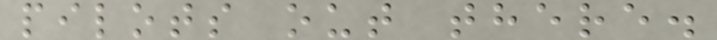pilots out there.
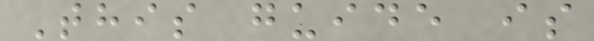This guide is
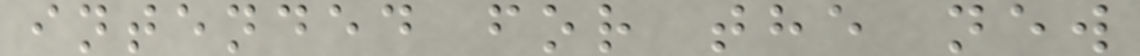intended for the new
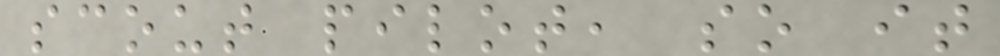scout pilot, so it
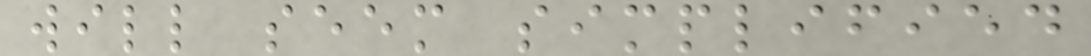will seem simplified
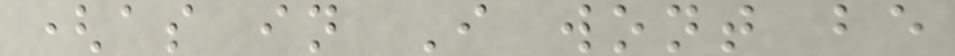(as in I wont be
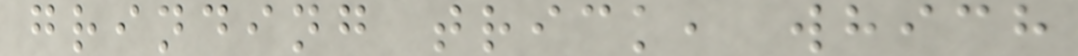grinding trick, which
